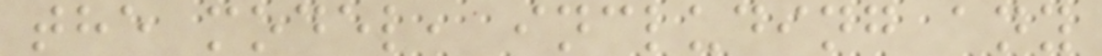the model, including any
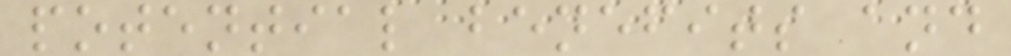potential benefits and
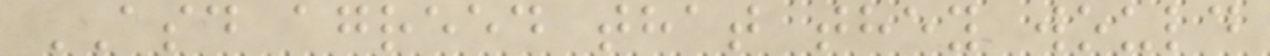ASD agreed that they would
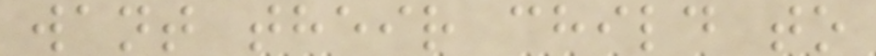want their child to
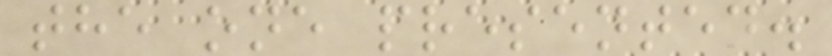the one presented.
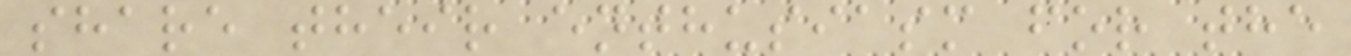share their enthusiasm for the
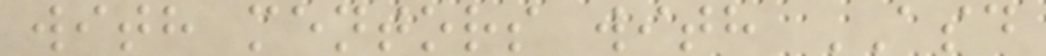with mentors with ASD
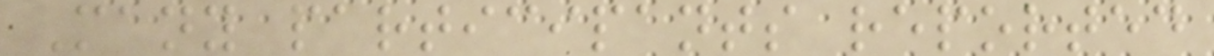Many participants reported
